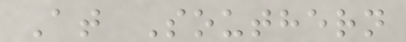At Southern
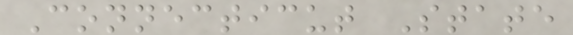Connecticut State
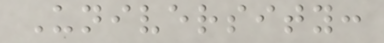University:
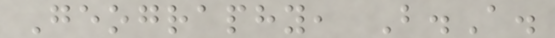Geography, B.A.
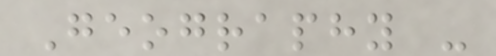Geography -
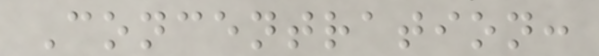Concentration:
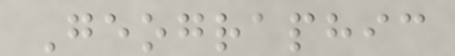Geographic
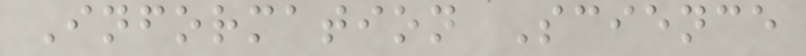Information Science
